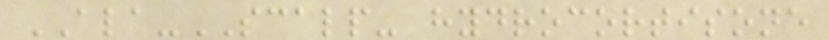ALA-SCALP- hydrocortisone
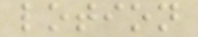lotion
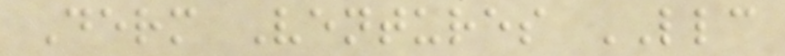Derm Ventures LLC
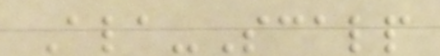Ala-Scalp
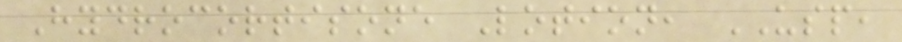Hydrocortisone Lotion, USP,
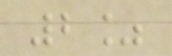2%
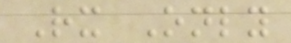Rx Only
